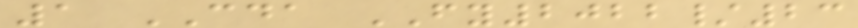1 CDA FY2022/23
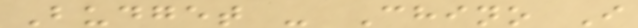Budget - Chino I
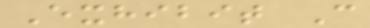Exhibit C
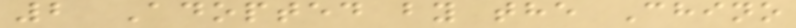2 Adopted by the Chino
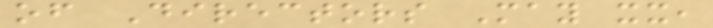of Directors May xx,
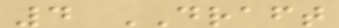4 DRAFT
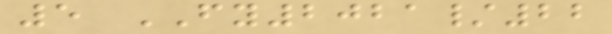5 FY2021/22
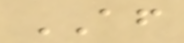AF
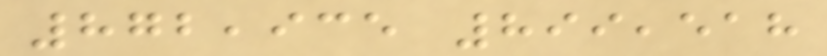872,935 899,518
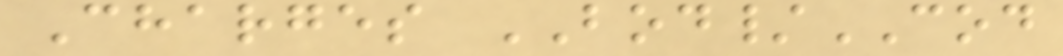Charges BOD/COD
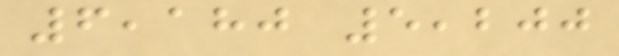6,180 5,200
